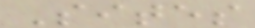Sites
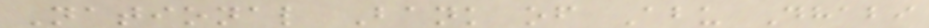National Bank of Abu Dhabi
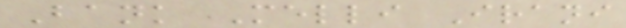Bank Melli Irani
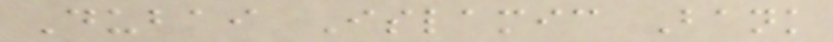Dubai Islamic Bank
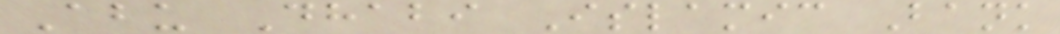Abu Dhabi Islamic Bank
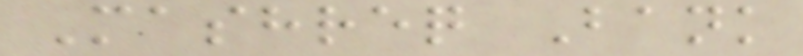Mashreq Bank
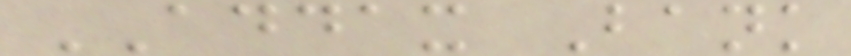ADDAX Bank
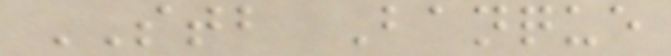STB Banque
